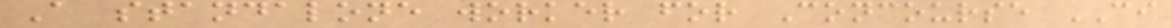A standalone worker for Concourse CI
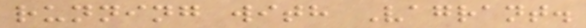running with Vagrant.
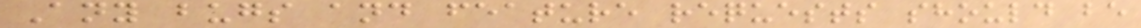Any bugs and feature requests should be
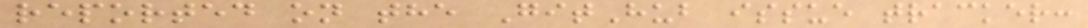reported on the GitHub issue tracker:
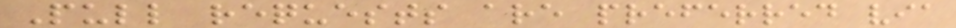Pull requests are preferred via
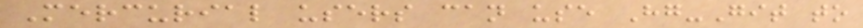Mercurial users can use Hg-Git to
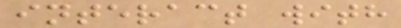interact with
